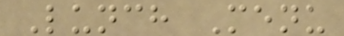Lunch Menu
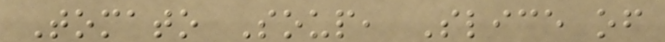Tomato Soup, Slice of
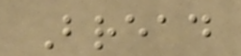Bread
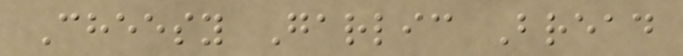Cheesy Garlic Bread
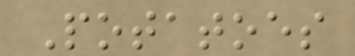Potatoes
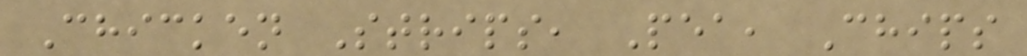Chicken Strips, Pea, Chips
